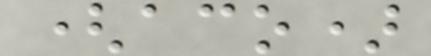(aco)
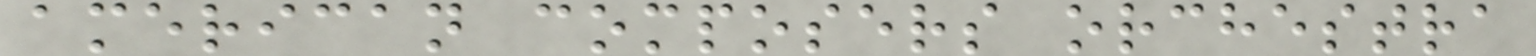american composers orchestra
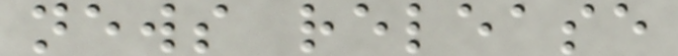news release
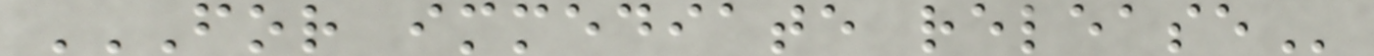FOR IMMEDIATE RELEASE
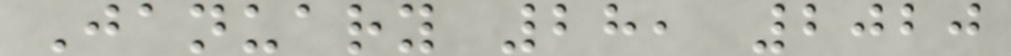January 28, 2020
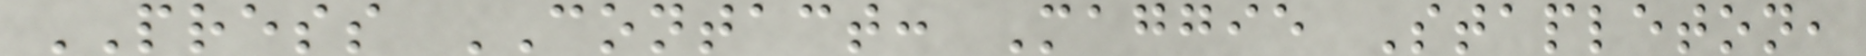PRESS CONTACT: Maggie Stapleton,
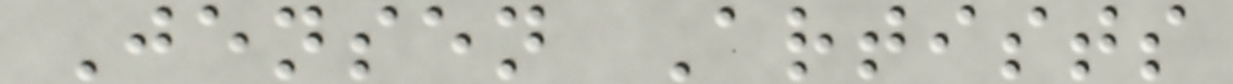Jensen Artists
